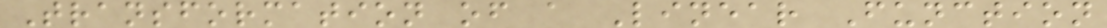Transformation of a Linear Function
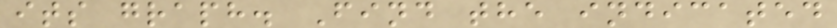its graph. Find the indicated
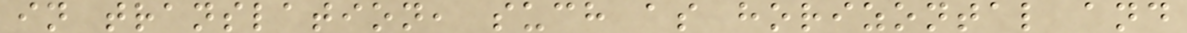in translation, such as horizontal and
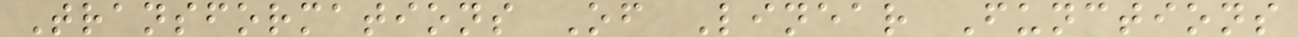Transformations Of Linear Functions
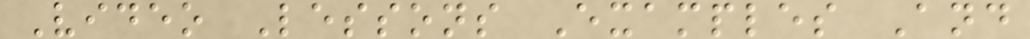Video Lessons Examples And
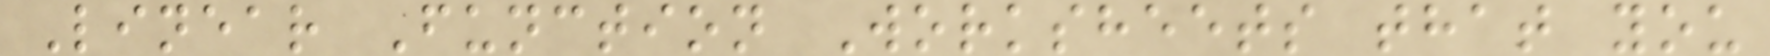Linear Function Worksheets that you
